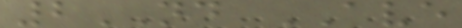2ND AVE
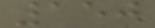150
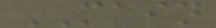MAIN
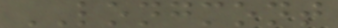LONGMONT
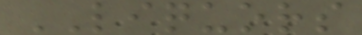LIQUORS
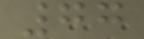77
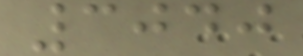3040
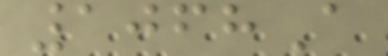1068A
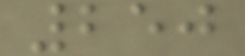250
